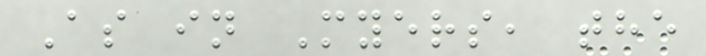As in Myers, the
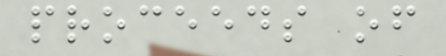proceeds of
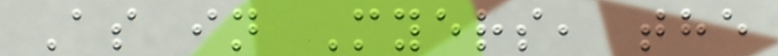As in Myers, the
